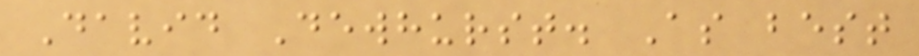David Dewhurst. As best
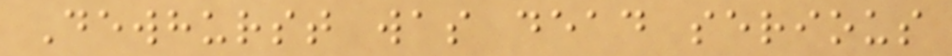Dewhurst was dead serious
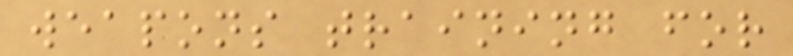weapons training for
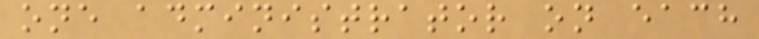one administrator on each
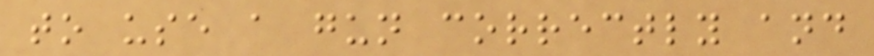to use a gun correctly and
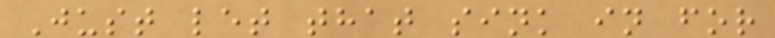Just let that sink in for
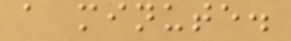a minute.
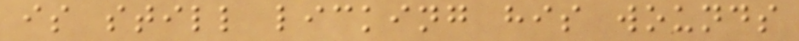is still licking his wounds
